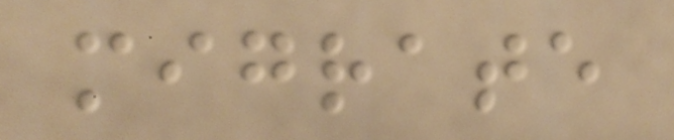migrate
